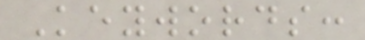Keywords:
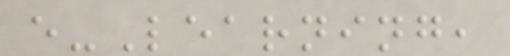e-Learning,
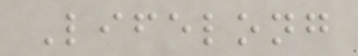Lifelong
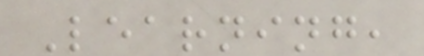Learning,
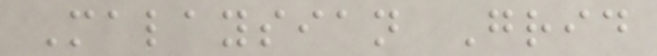Malaysian Grid
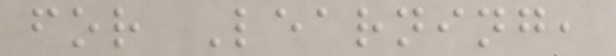for Learning,
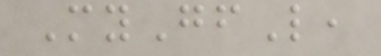MyGfL,
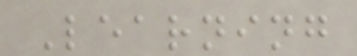Learning
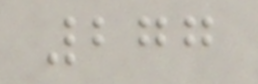277
